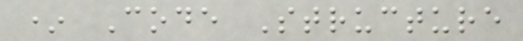* Code Structure
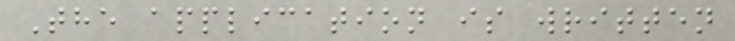The application is written
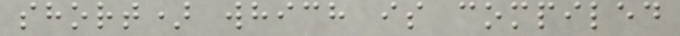short) which is compiled
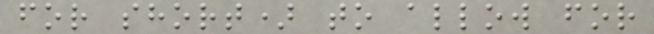for short) to allow for
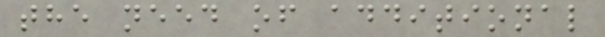the need of additional
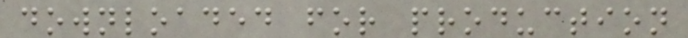downloaded for production
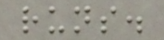runs.
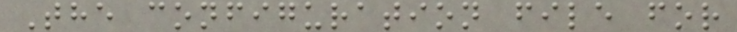The configuration file for
